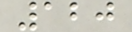120
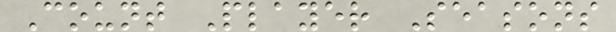Count Player Seasons
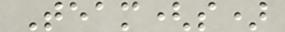Team(s)
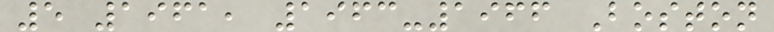5 1961, 1963-1966 Boston
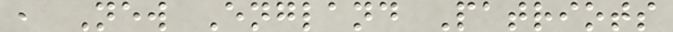, New England Patriots
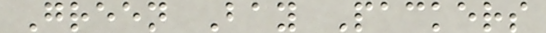Green Bay Packers
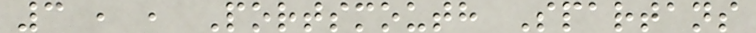3 , , Portsmouth Spartans
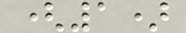(1)
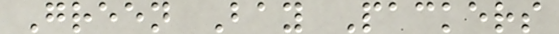Green Bay Packers
